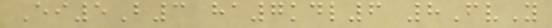Ei5B3 ha7kdl6 8FvY
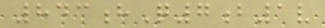843hQ7b1v
